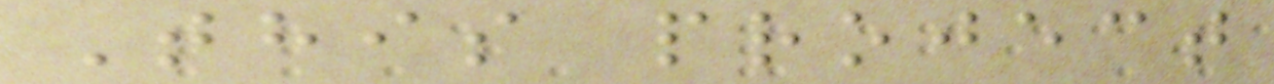This project
